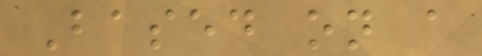Based on a
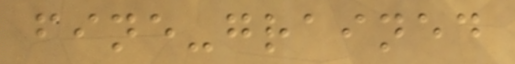fine-grained
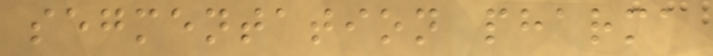segmentation pharma
